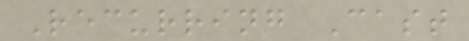Recurring Cast
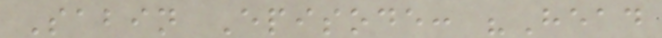Sabin Episode: "Head
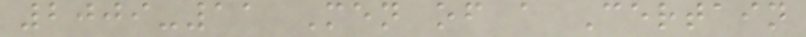2009-11 Men of a Certain
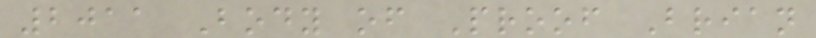2011 Body of Proof Brian
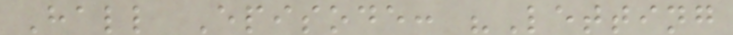Hall Episode: "Letting
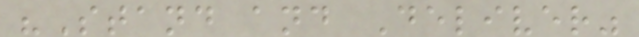"Stand and Deliver"
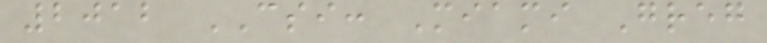2012 CSI: Miami Greg
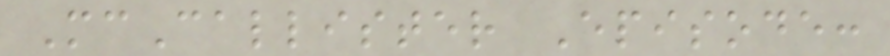McCallister Episode:
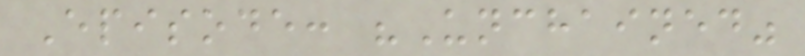Episode: "Unchained"
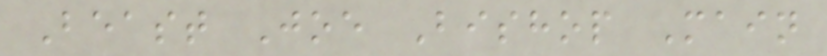Beast Joe Bishop Main
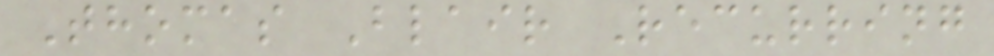Thomas Blair Recurring
